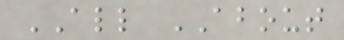ALL ABOUT
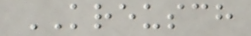KREUSCH
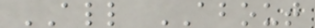ALL ABOUT
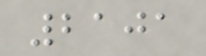2101
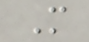M
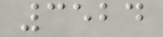3524
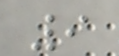9
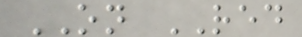ON RED
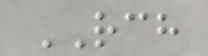RCH
